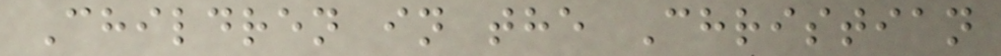Children in the Christian
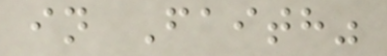in Faith"
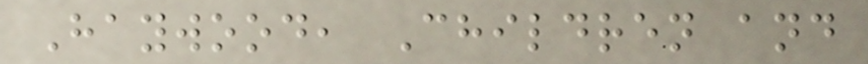Haywood, Children and
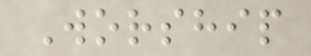Worship
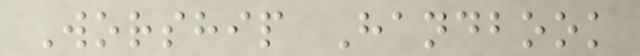Worship Handbook
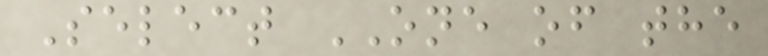Select ONE of the
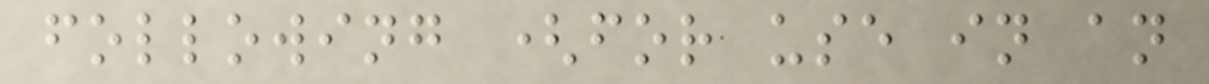following (for use in an
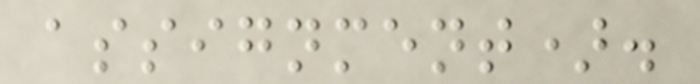assignment).
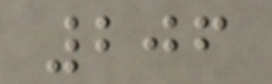206
